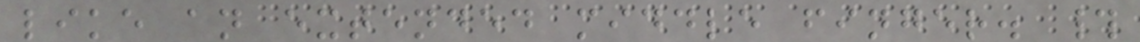like an extended middle finger. #
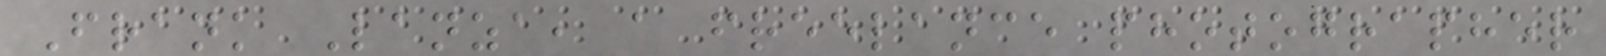Frank Lanza, a freelance photographer
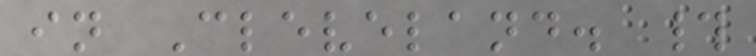in Cleveland. #
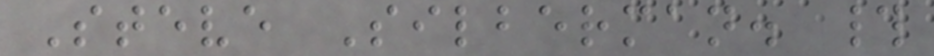Steve Silberman. #
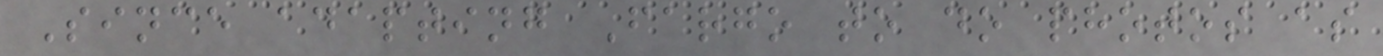Since adapting Fargo to do photos as
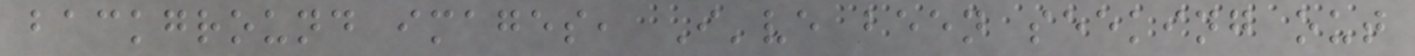background images, I've been seeking out
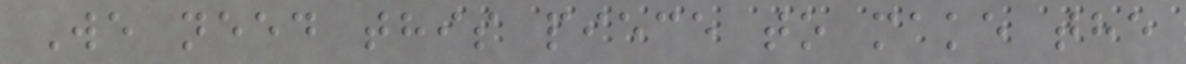We need this piece to make the
